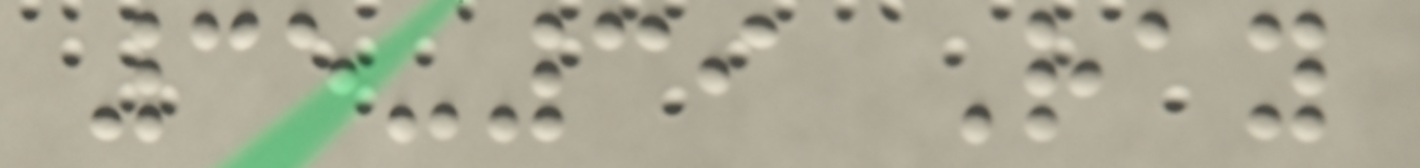35-39 Ray
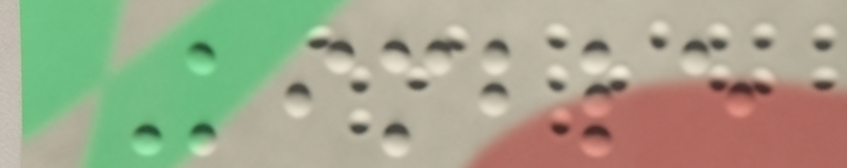Kimble
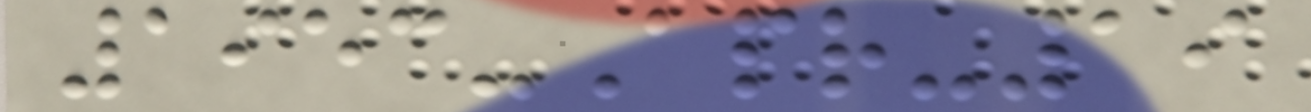1953-Apr-19
